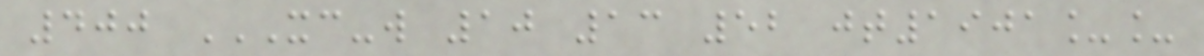400 XC-W 10 13 52 JT1901__
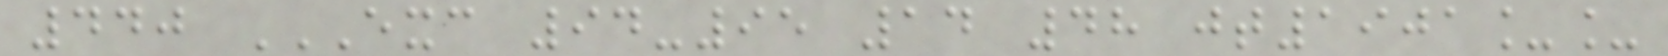440 EXC 94-95 14 48 JT1901__
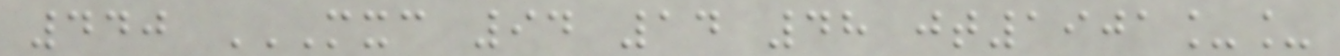440 MXC 94 14 48 JT1901__
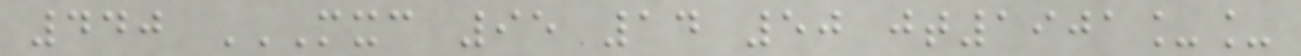440 MXC 95 14 50 JT1901__
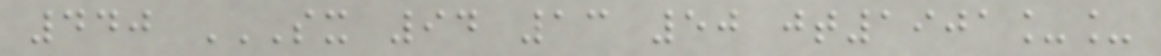440 SX 94 13 50 JT1901__
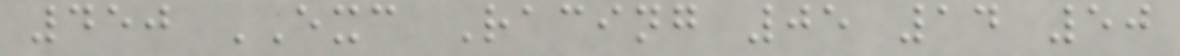450 EXC Racing 05 14 50
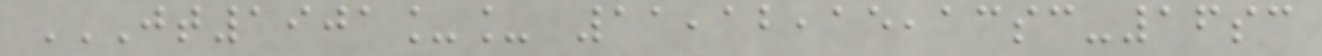JT1901__ 11,12,15,13SC-16SC
